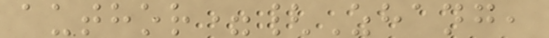author={Zhang,
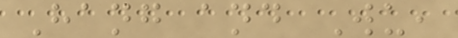Hang and Wu,
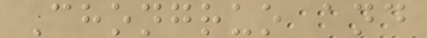Chongruo and
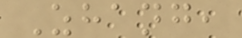Zhang,
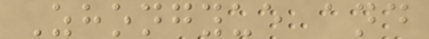Zhongyue and
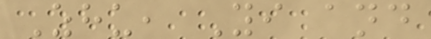Zhu, Yi and
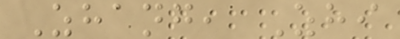Zhang, Zhi
